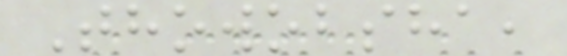Thowobsha,
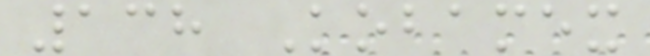138 Kobamex
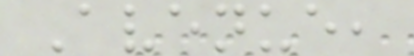Avenue,
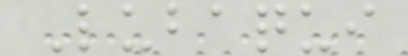Lubaqui
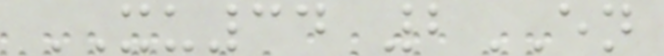XU34 2EN
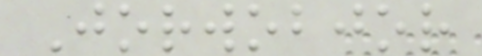Jorwobjor
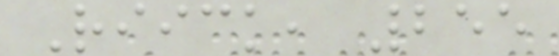Riick, 255
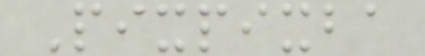Pixpixba
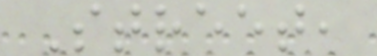Street,
